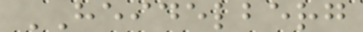HEIDELBERG
